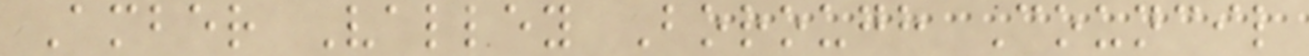Amber Valley Borough Council
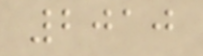2010
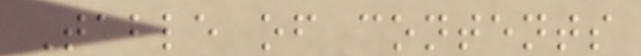Table of contents
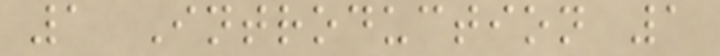1 Introduction 1
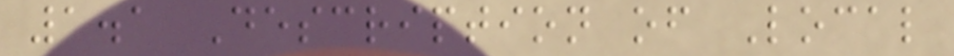1.1 Description of Local
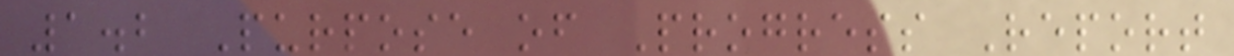1.2 Purpose of Progress Report
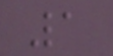1
